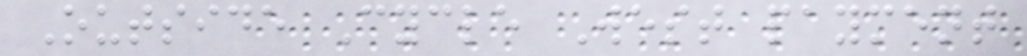Outside Cycle West payment
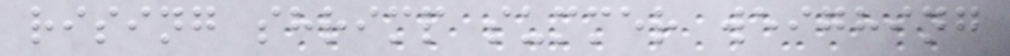rising shrimp summer weighing
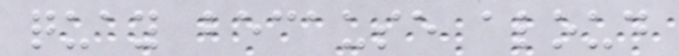quay because aloud
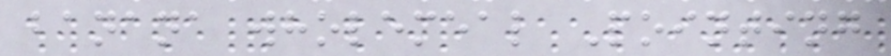banana wholemeal Pointing
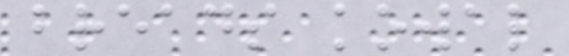breads kowal
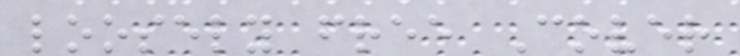loosely free Cover
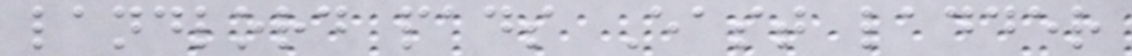landlord pads East ladder
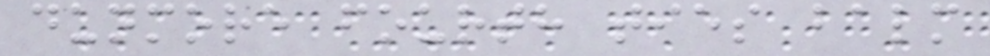dunmore fourth ties balm
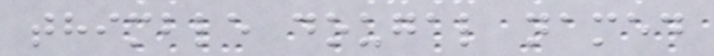thimble dougal named
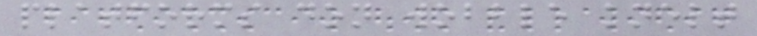platforms don wobble knelt
